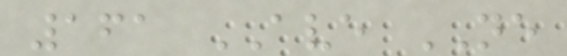161 AVE NE
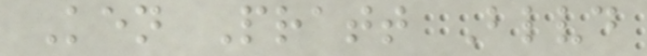Ken Pratt Blvd
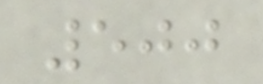500
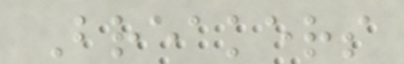Breakers
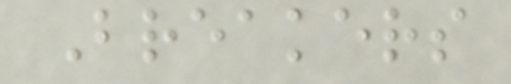Breakers
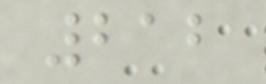212
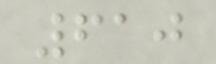610
